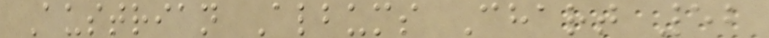Austrian Albums Chart 52
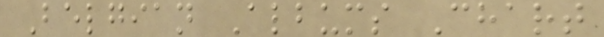Belgian Albums Chart
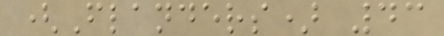(Flanders) 43
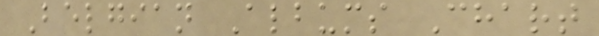Belgian Albums Chart
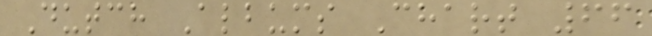Dutch Albums Chart 66
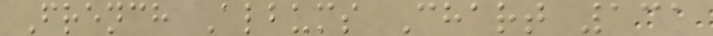French Albums Chart 131
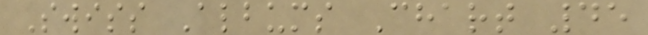Swiss Albums Chart 45
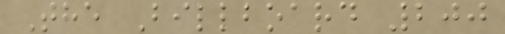The Billboard 200
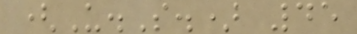(U.S.) 45
